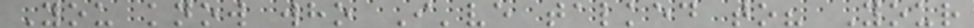You know who I've talked to? Your
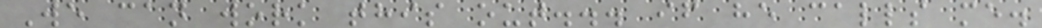We can work this out... if he calls me.
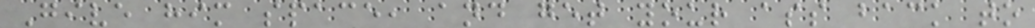Give him space, and get your ass back to
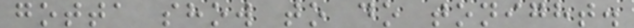gotta show to do tonight.
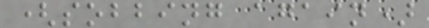(sobbing again)
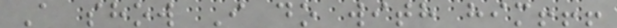A show I do with him!!!
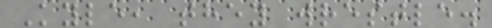Kyle, they wrestle.
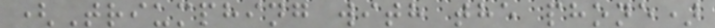(Triumphing with the phone)
